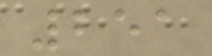251
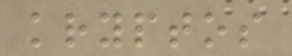kryptos
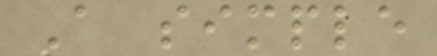A simple
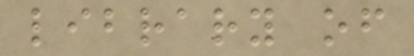library of
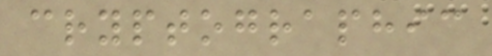cryptographic
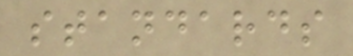standards
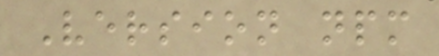Version npm
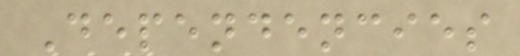Dependencies
